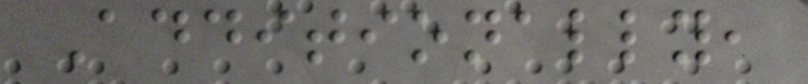Additionally,
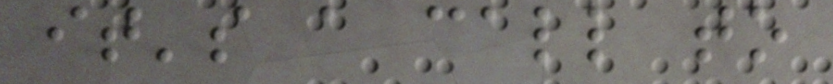it's a call to
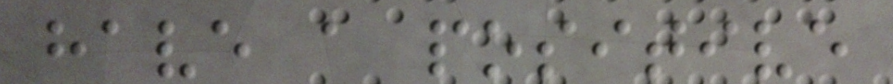have a positive
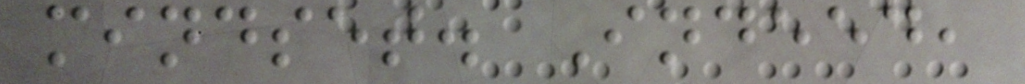mindset. Indeed,
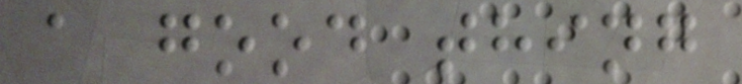a good thing
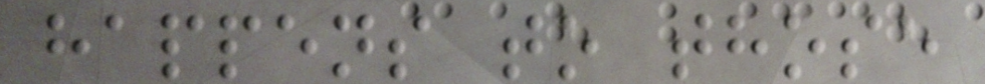happens to those
